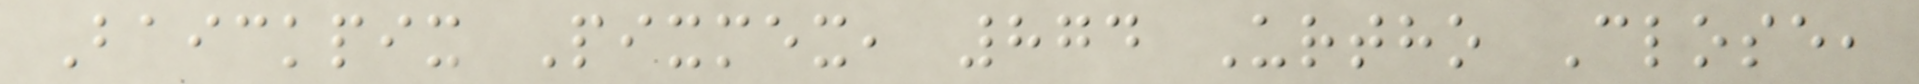Baickpix Pixmex, 874 Urtho Close,
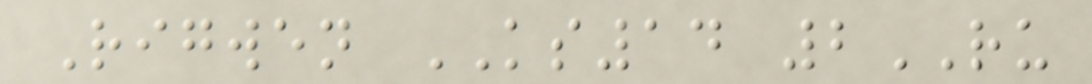Rigwen KS14 2RU
